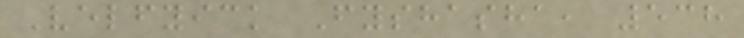Velfyick Fyshasha, 538
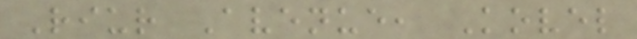Riur Avenue, Kovel
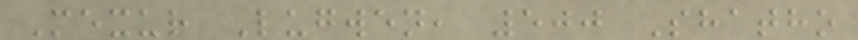Mexur Lugwen, 500 Shatho
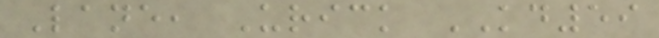Lane, Urick KD59
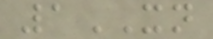1XN
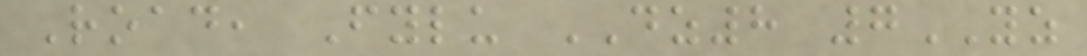Road, Fylu DZ8 7YZ
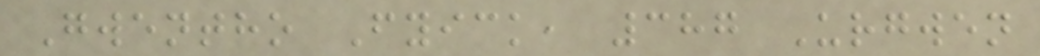Gwentho Fyick, 387 Urgwen
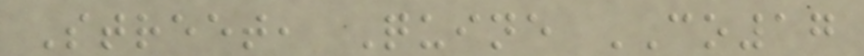Street, Quine CO17
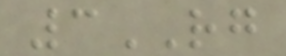3RG
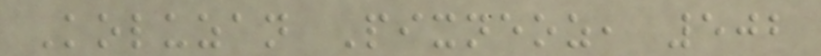Koluzan Pixneoz, 502
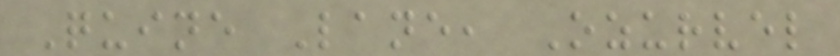Quine Lane, Ozurvel
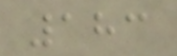183
